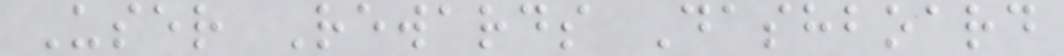User Rewards Dashboard
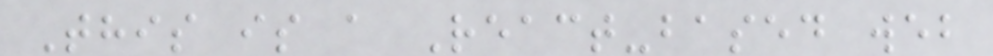This is a React-based web
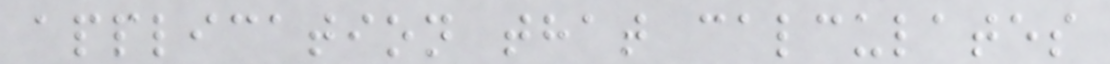application that calculates
